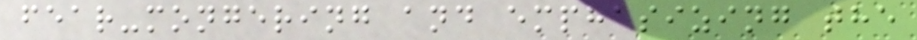fear-mongering and emphasizing the
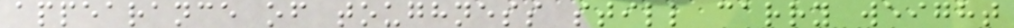appearance of toughness still carry weight
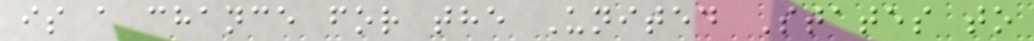is a chance for the United States to
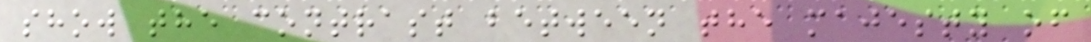show the contrast between the majesty of
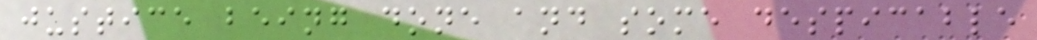justice being done and some despicable
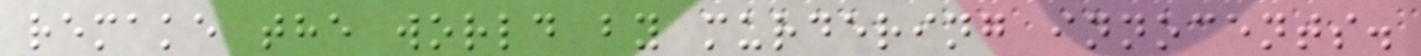remake the world by murdering innocents.
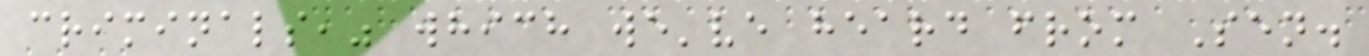criminals," which we've heard from Sen.
